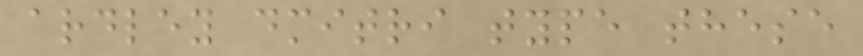ardley dmitri type these
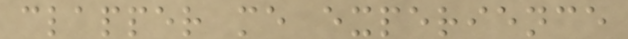clapper me experience
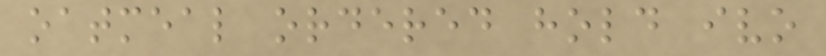oatmeal ordered hold ivo
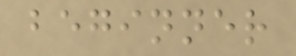beginner
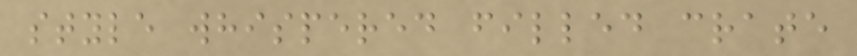style whispered filled crate
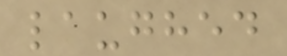laughed
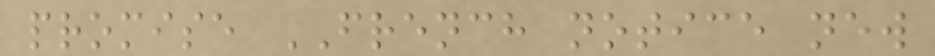promise FRENCH notice new
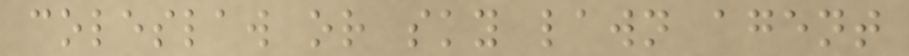coleslaw or sky lawn agent
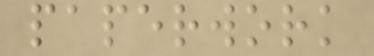paperwork
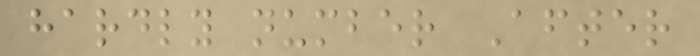hardly number After
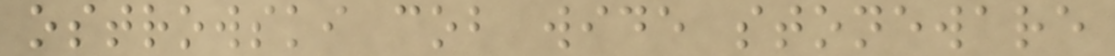ostrowski cob wide stoneware
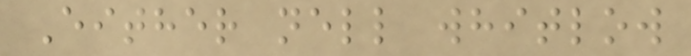Either nell whitlow
